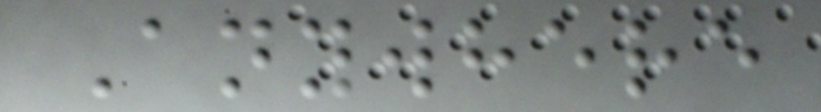Anywhere
